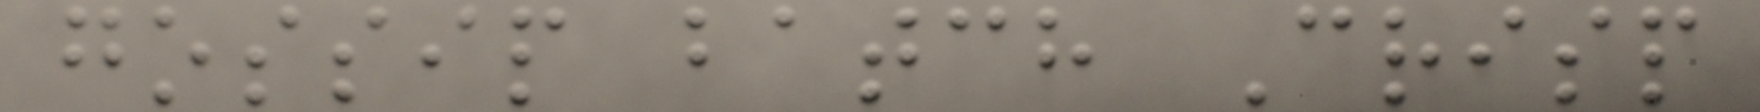gossip batch Crisp
